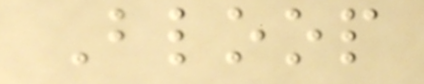Bloop
